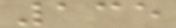135
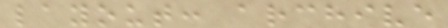layout: archive
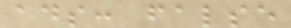ads: false
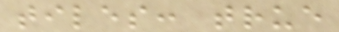tiles: true
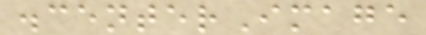.centerImage
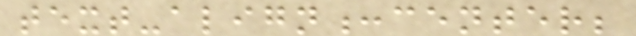text-align:center;
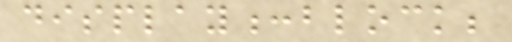display:block;
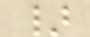}
